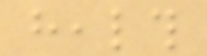health
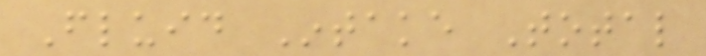Fluid Intake Total
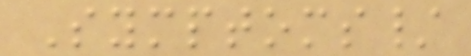Symptoms/
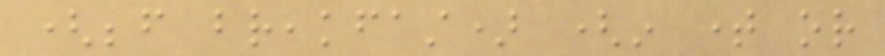(before breakfast) (in time or
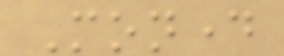Monday
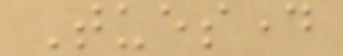Tuesday
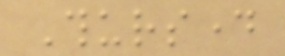Thursday
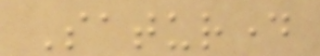Saturday
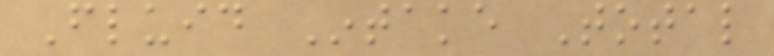Fluid Intake Total
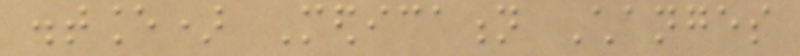distance) Medication Changes
